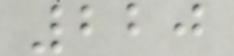220
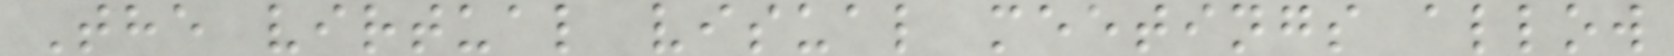The virtual visual meetings allow
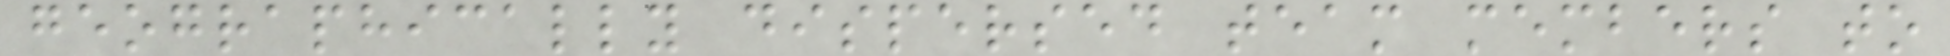geographically dispersed team members to
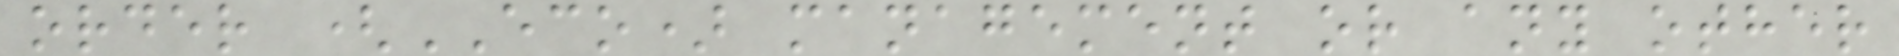order (ECO) management or any other
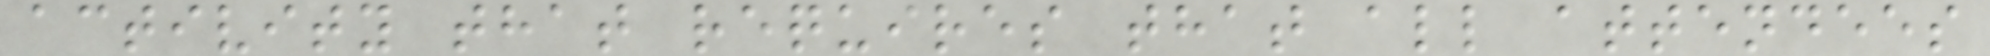activity that requires that all attendees
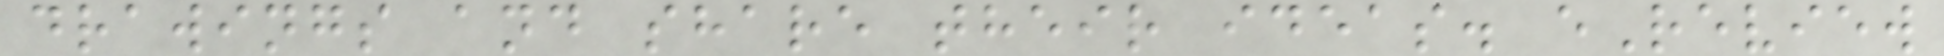drawings and share their ideas. eReview
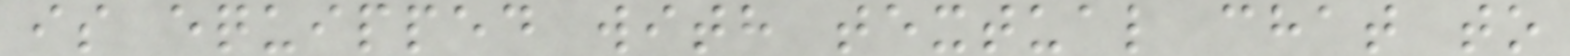is equipped with textual chat to
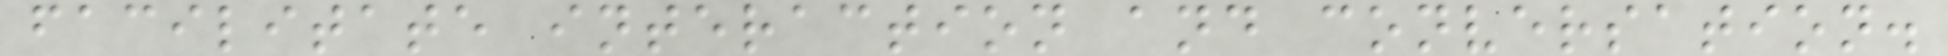facilitate interaction and conversation.
